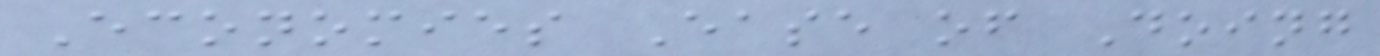Economies Ease of Doing
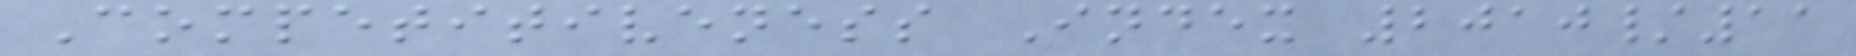Competitiveness Index 2010/11
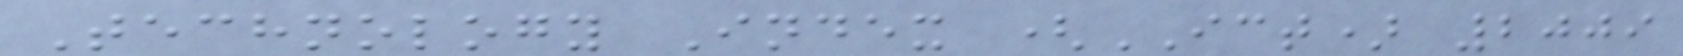Technology Index (ICT) 2009
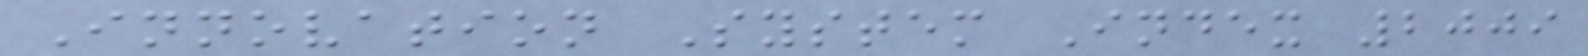Innovation System Index 2009
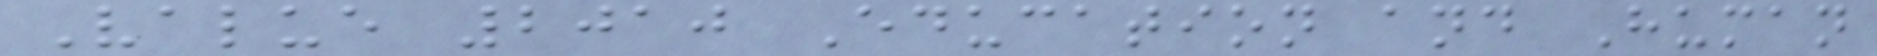Value 2010 Education and Human
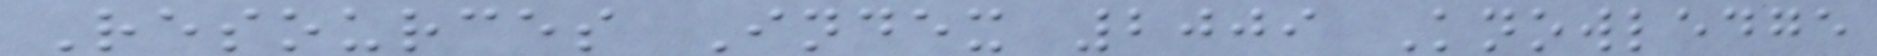Resources Index 2009 Knowledge
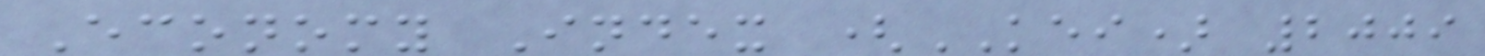Economy Index (KEI) 2009
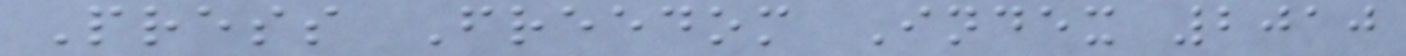Press Freedom Index 2010
